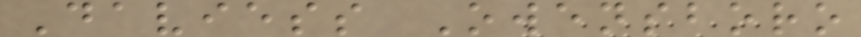Daviess Owensboro
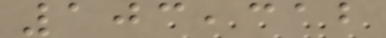103,312
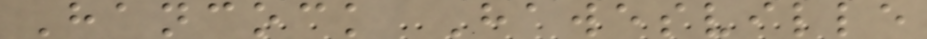Hancock Hawesville
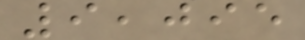9,095
